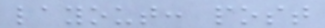layout: post
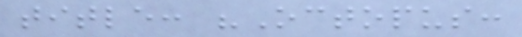title: "Octopus:
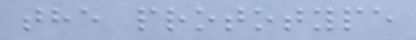the prototype
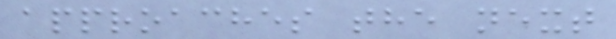approaches the next
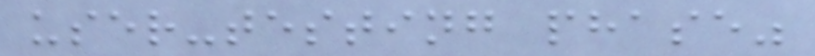user-testing phase"
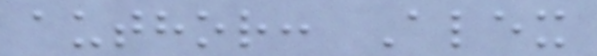author: Alex
